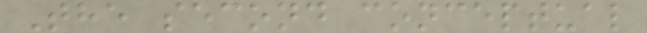The second conceptual
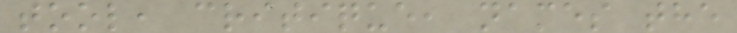tool, critique, names the
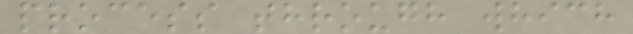process through which
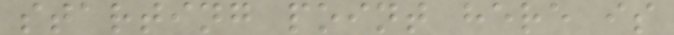starting point here is
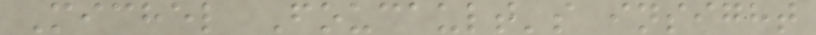Michel Foucault's insight
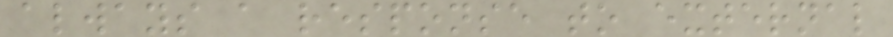always a response to external
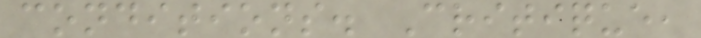conditions. Critique,
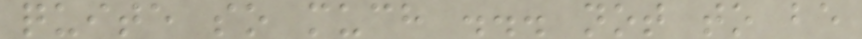quite so much ... not to be
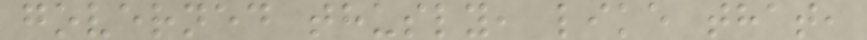governed thusly, like that,
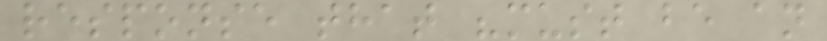response that "must be an
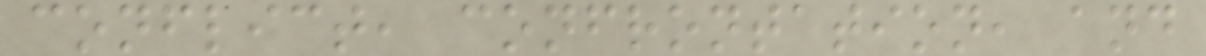conflict, confrontation, and
